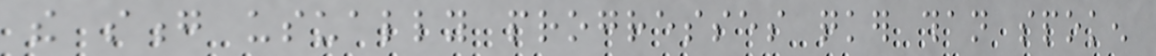the song usually progresses quicker than spoken
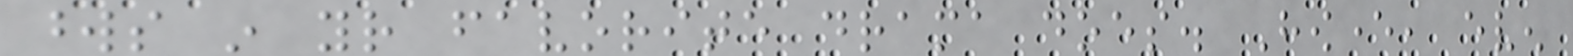words in your favorite drama does. However, even
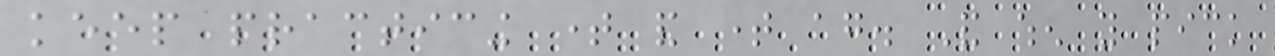keep practicing time and time again. And when you pick
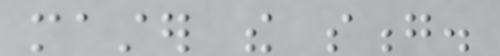master the song.
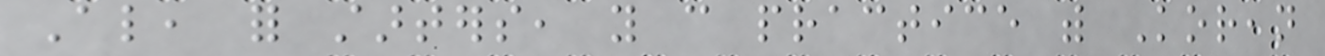Also, for starters, you can practice with Korean
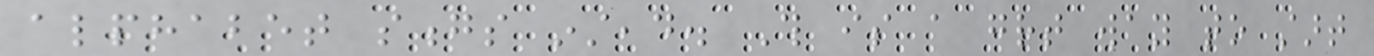alphabet songs instead. This is a great way to start
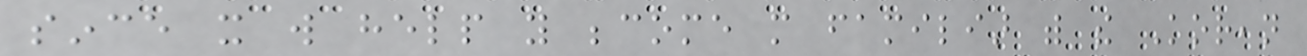since it will help you become more familiar with the Korean
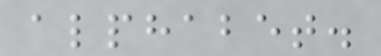alphabet.
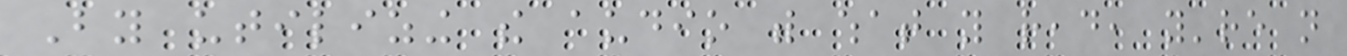By utilizing the audio with what you read, you're not
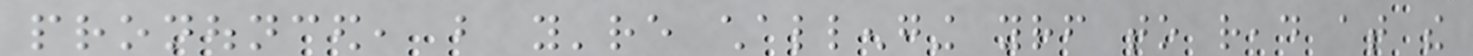pronounced, but you're challenging yourself to read at the
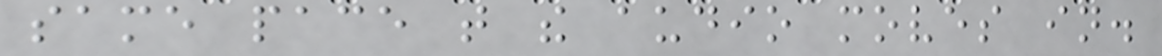same pace that the audio moves in.
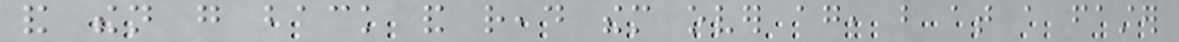and then go back and read them over again, but at a faster
